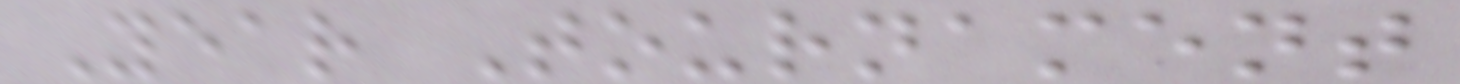Year Tournament
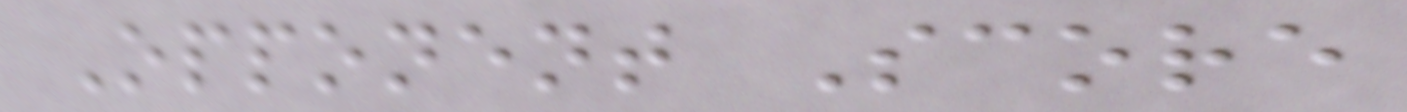Opponent Score
